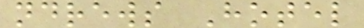ndrews Hotel
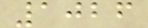1026
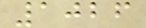1026
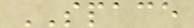SPACE
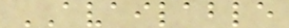AVAILABLE
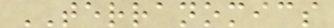TERRANOMICS
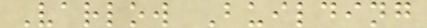Varlow Building
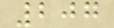207
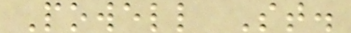Powell St.
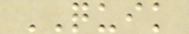QUIK
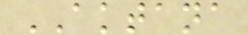AKTANA
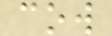cow
